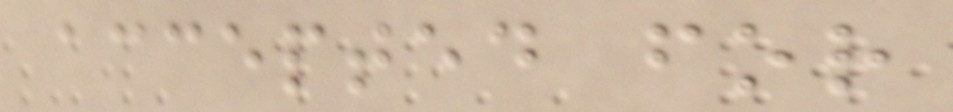accepted for
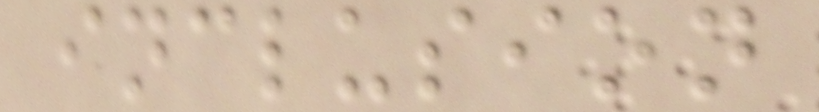inclusion
